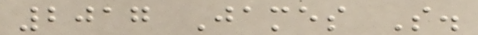2017 James S.
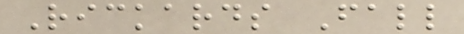Rickards Fall
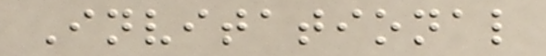Invitational
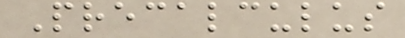Precalculus
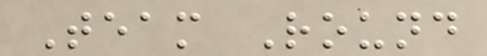Team Round
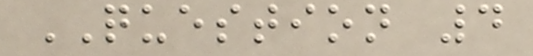QUESTION 4
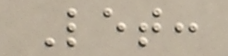Let:
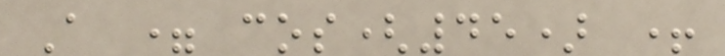A = cos(45) +
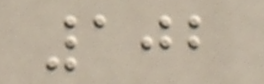102
